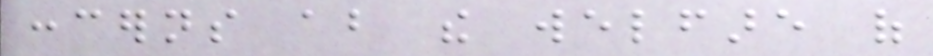concerns about the welfare of
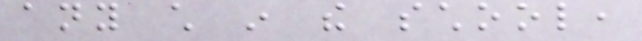any child in the school,
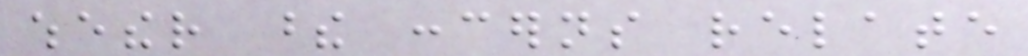whether these concerns relate
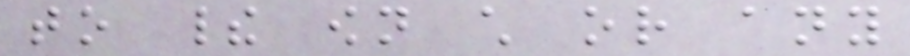to their own child or any
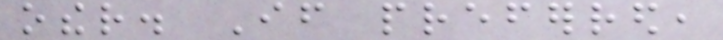other. If preferred,
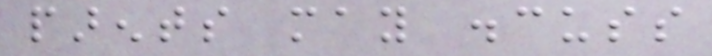parents may discuss
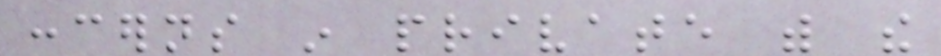concerns in private with the
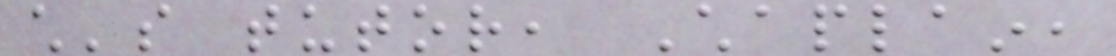child's tutor, Chaplain,
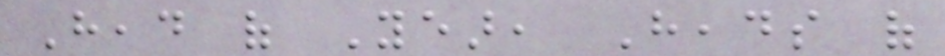Head of Year, Heads of
